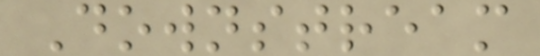Downstream
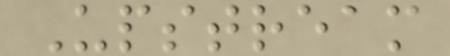Upstream
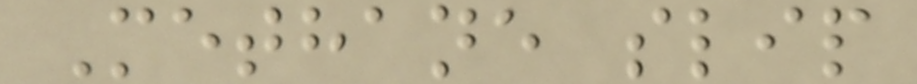Methane slip
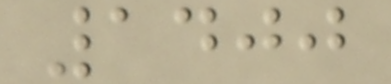1400
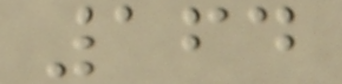164
